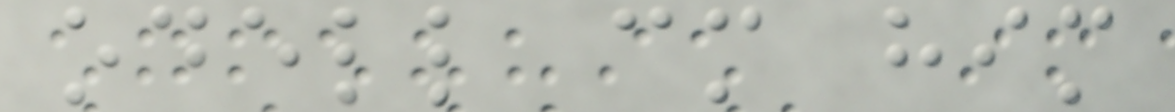odell cm him
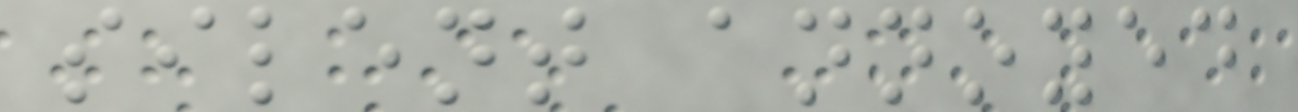silent annoyed
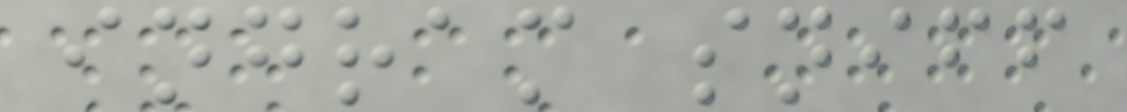ingram sniff
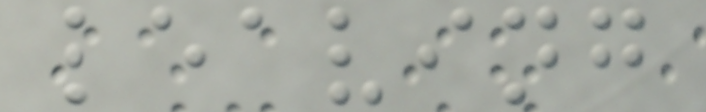leaving
